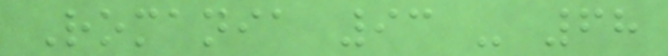Romania 93 - 68
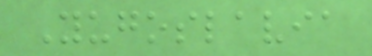Yugoslavia
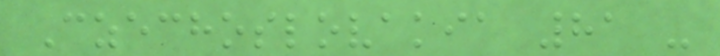Czechoslovakia 81 -
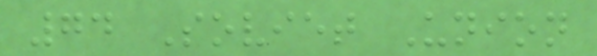74 Soviet Union
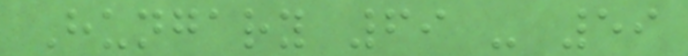Hungary 69 - 59
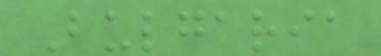Bulgaria
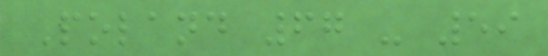Poland 67 - 59
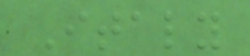Italy
